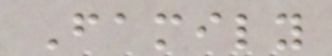Family
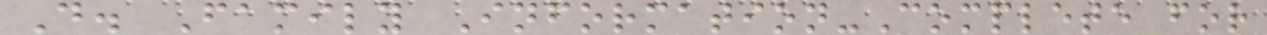D. Family Information-Complete for
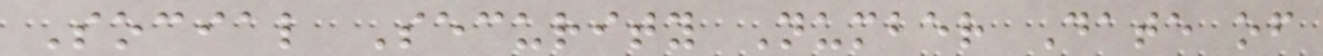Social Security Number Date of
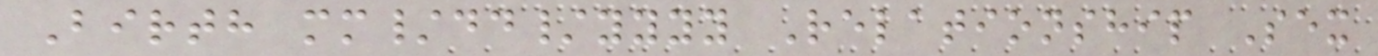Birth mm/dd/yyyy Relationship Sex
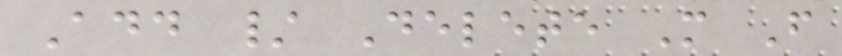Add / Delete M F
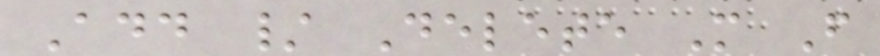Add / Delete M F
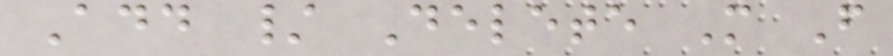Add / Delete M F
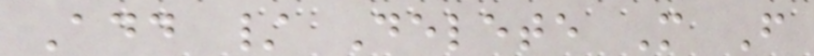Add / Delete M F
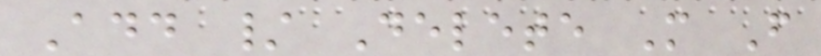Add / Delete M F
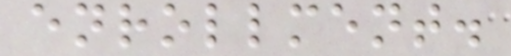enrollment.
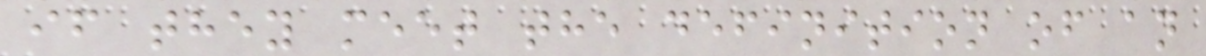if they meet the definition of an
